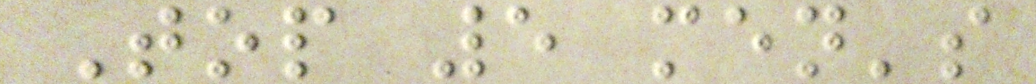Top 5 men's
